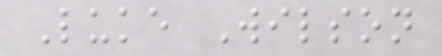Luke Wilson
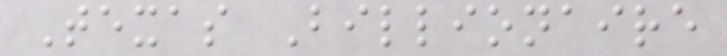Texas Billionaire
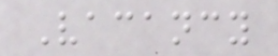Vacancy
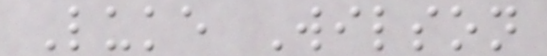Luke Wilson
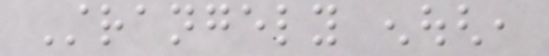Strangely enough,
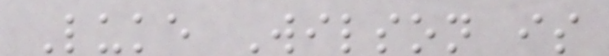Luke Wilson is
